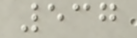537
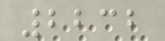2232
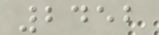2452
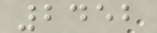2452
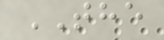THE
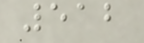512
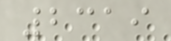2319
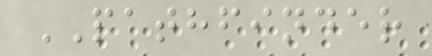PATHFINDER
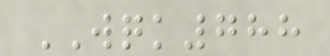WQK788
